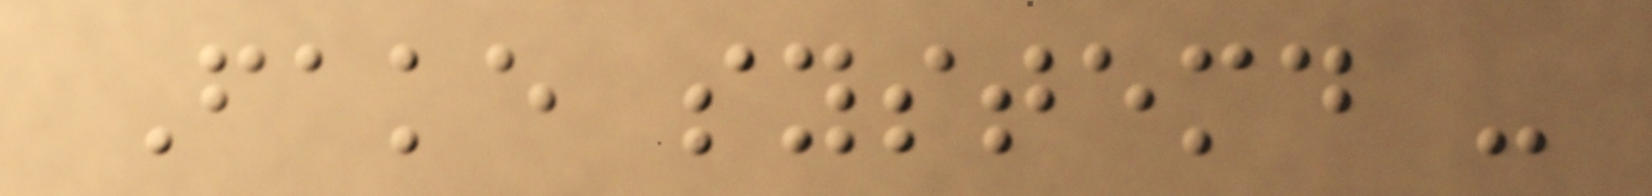Fake systemd -
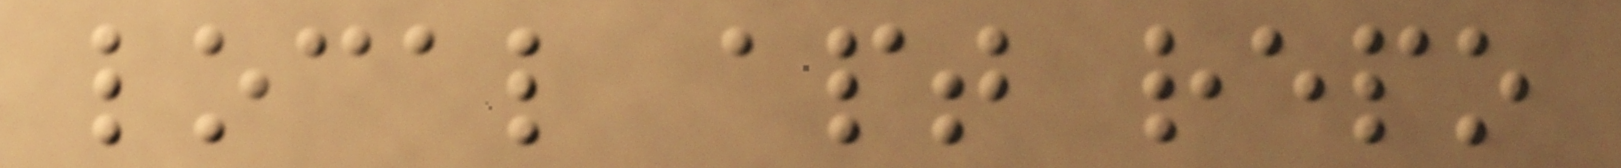local apt repo
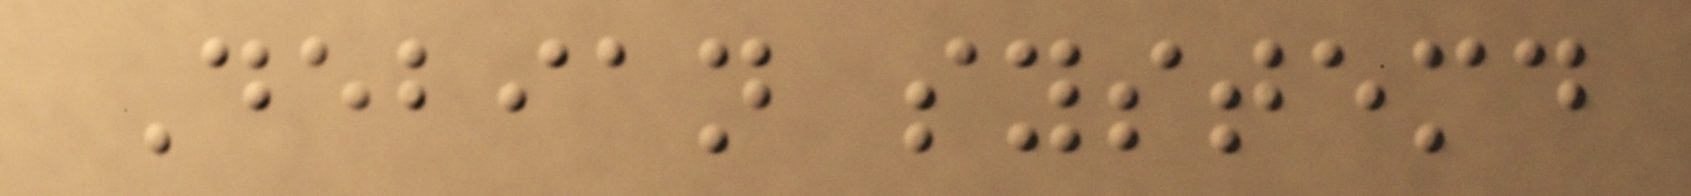Debian systemd
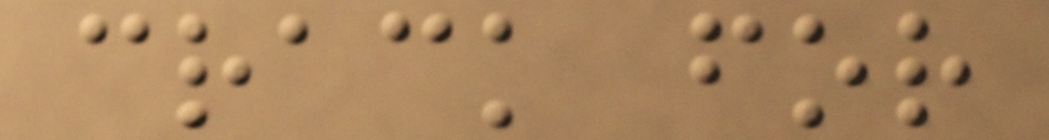crack for
